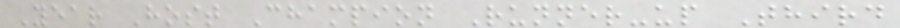Year Host Champion Runner-up Third
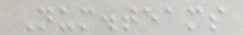Num.teams
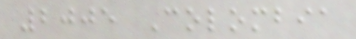2005 Colombia
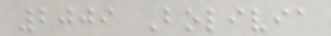2009 Bolivia
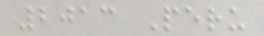2013 Peru
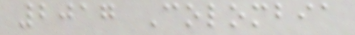2017 Colombia
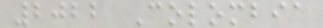2022 Colombia
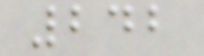242
